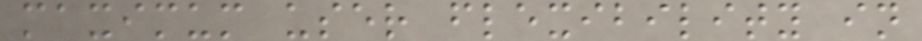maximum user flexibility in
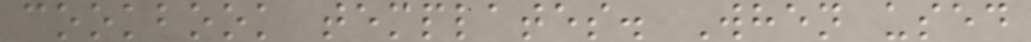cookbook templates. When used
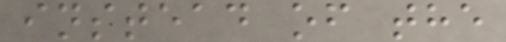instead of the
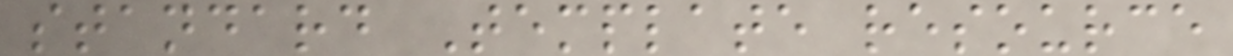standard Template resource
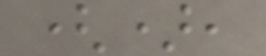(),
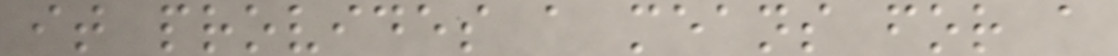it provides a means for a
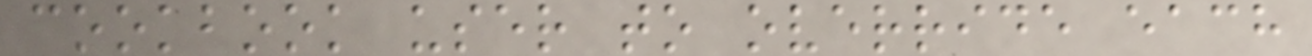cookbook user to override each
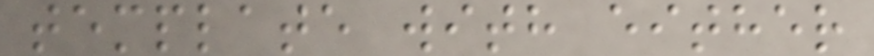template with either
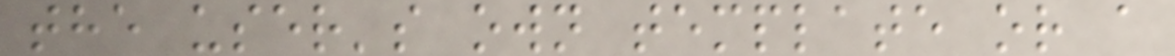the user's own template or a
